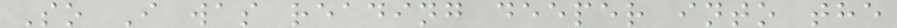So I was reading deeper into the
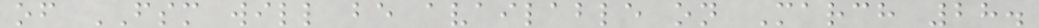of FSM will be available on March 28.
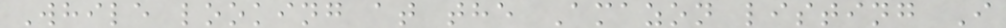While looking at the Amazon listing I
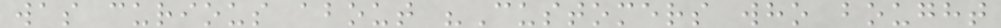was curious about "Customers who bought
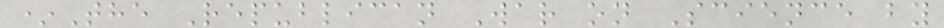*The Republican War on Science by
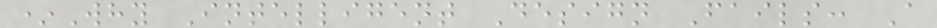*Why Intelligent Design Fails: A
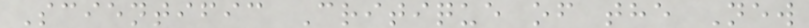Scientific Critique of the New
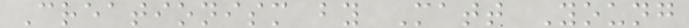Creationism by Matt Young
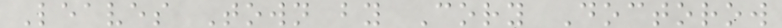Leaves Town by Cory Doctorow
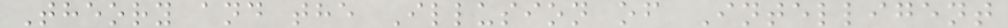Theory and the Illusion of Intelligent
